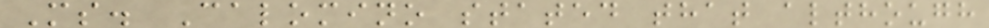Ms. Calomino stated that although
